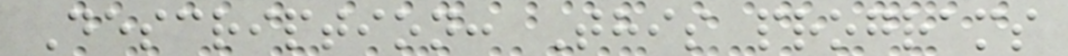Description: This programs
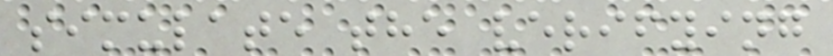simulate the verifying
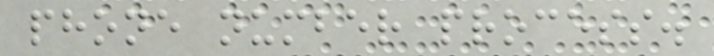phone number process.
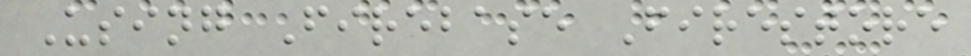Using Firebase Firestore
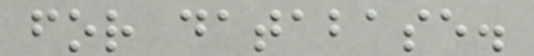for database.
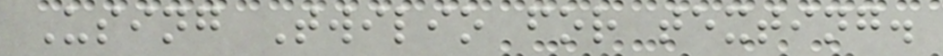Using Twilio for texting.
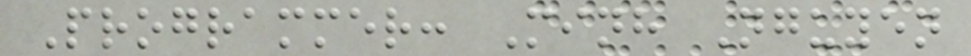Programmer: Minh Nguyen
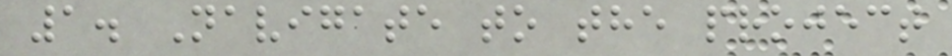1. Navigate to the project
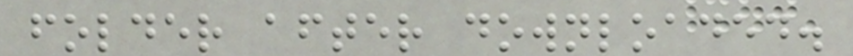folder after downloaded.
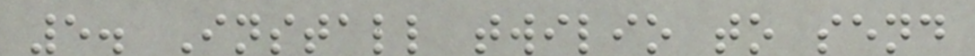5. Install twilio to send
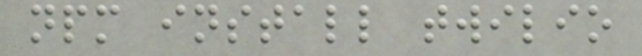npm install twilio
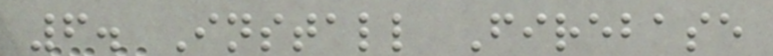6. Install Firebase
